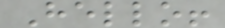Hello!
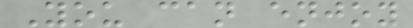You can enjoy
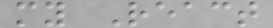my React
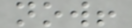now!
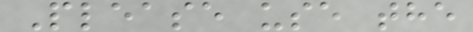Please use the
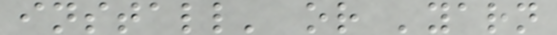install' or 'yarn
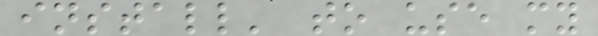install' to use my
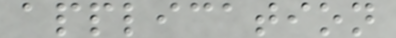application
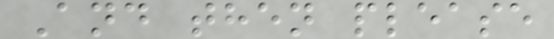And then please
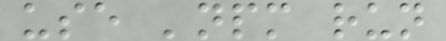use 'npm run
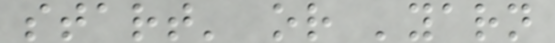start' or 'yarn
